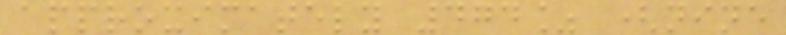approximately 474% (nine
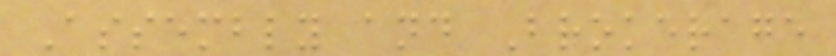Assembly and Brokerage
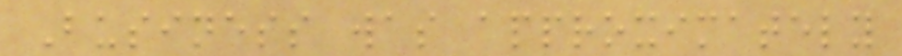Business was approximately
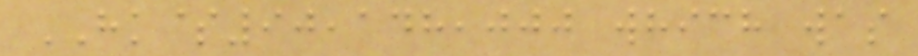HK$90,148,000 which was
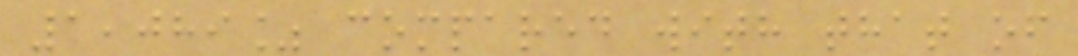1,089% compared with that of
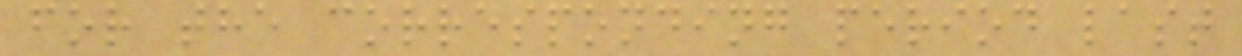for the corresponding period last
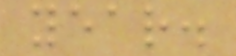year.
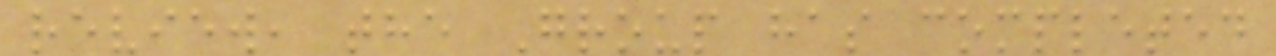review, the Group has completed
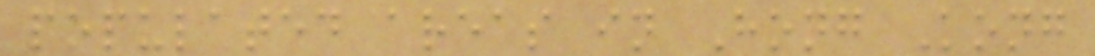populated areas in Hong Kong
